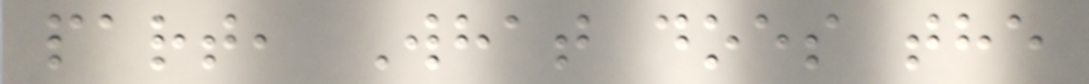part, What does the
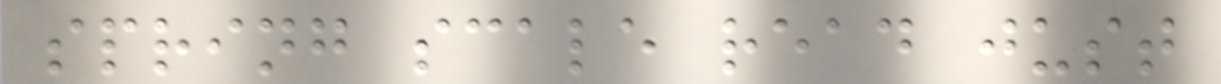spring scale read just
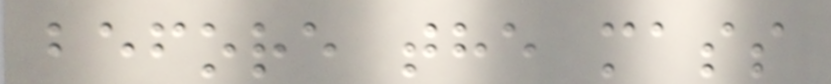before the mass
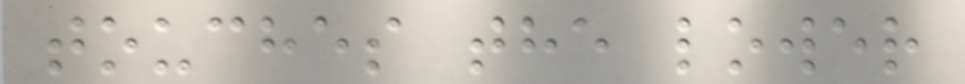touches the lower
